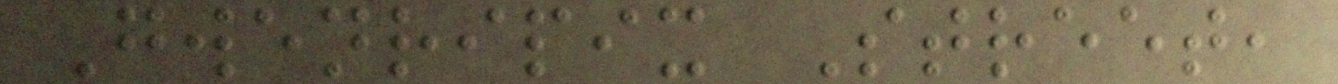Gwenripix Street,
